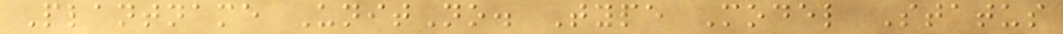Plantname UnitNo. Type Model Status
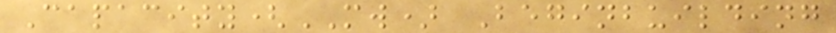Capacity(MW) Beginbuilding
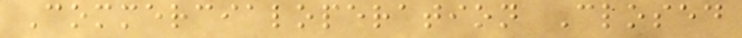Commercialoperation Closed
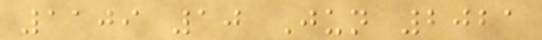1109 10 Jun 2021
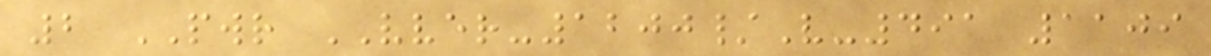2 PWR VVER-1200/V-491 1109
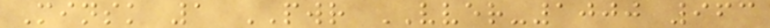Minsk 1 PWR VVER-1000 963
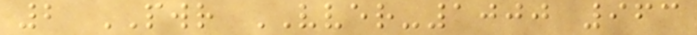2 PWR VVER-1000 963
